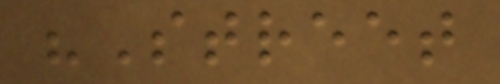"Street
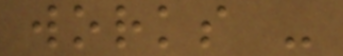works -
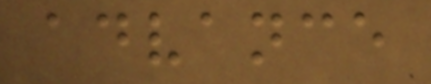advance
